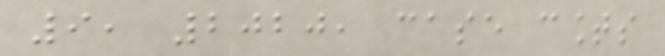9, 2020, case counts
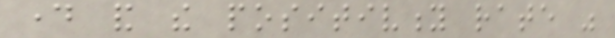day and the positivity rate was
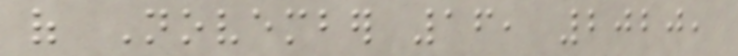of November 16, 2020,
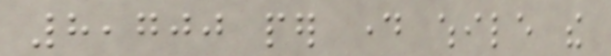8,700 per day while the
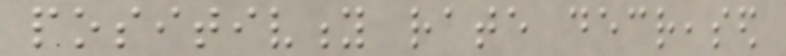positivity rate decreased
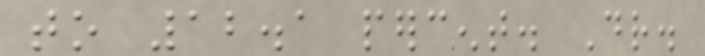to 12.1 percent. Dr.
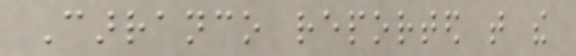Carranco reported that the
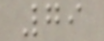79
